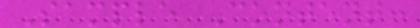Sample Content:
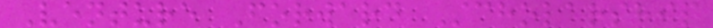Venture Forward Scholarship
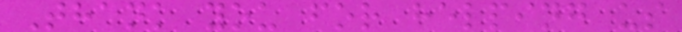Thank you for helping us
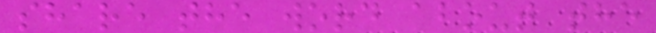share the word about the
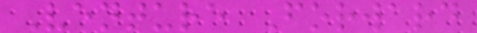Venture Forward
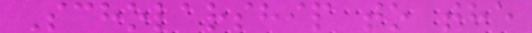Scholarship to the
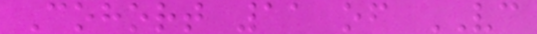Cohort 11 of VC
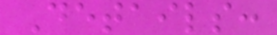Details:
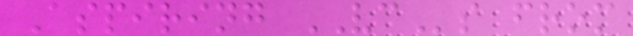Aspiring VCs from
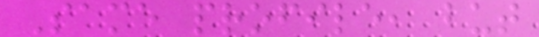Same profile, but
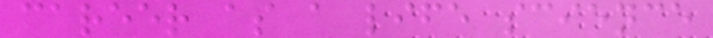career as a life science
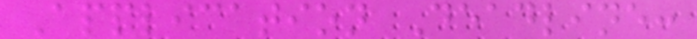Application Deadline:
